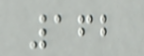162
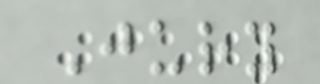Jury
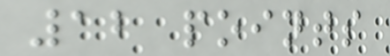12 points
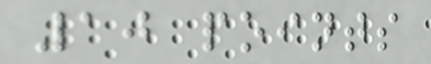10 points
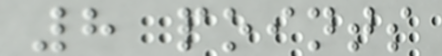8 points
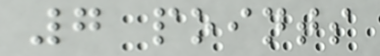7 points
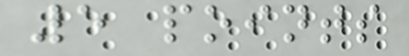5 points
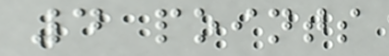4 points
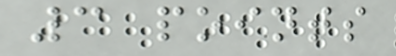3 points
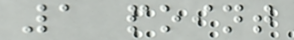1 point
